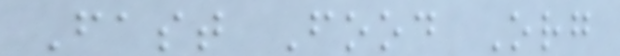Fast Food Org
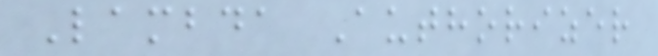Lambda Authorizer
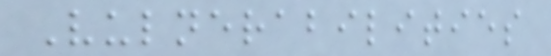Vulnerabilities
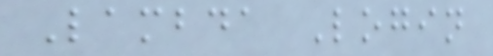Lambda Login
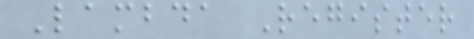Lambda Register
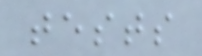tests
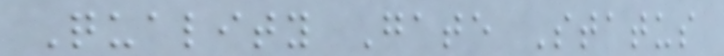Quality Gate Status
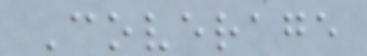Coverage
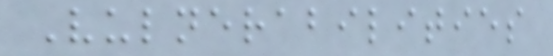Vulnerabilities
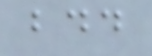bdd
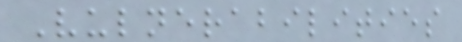Vulnerabilities
